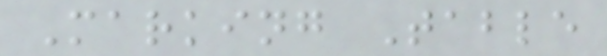Marking Table
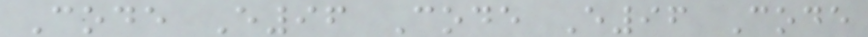Code E96 Code E96 Code
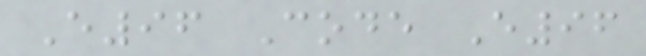E96 Code E96
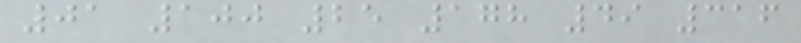01 100 25 178 49 316
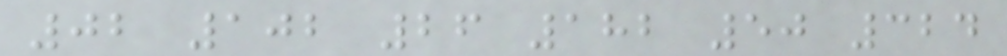02 102 26 182 50 324
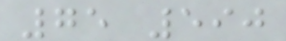75 590
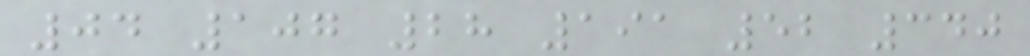04 107 28 191 52 340
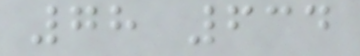78 634
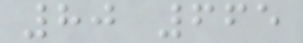80 665
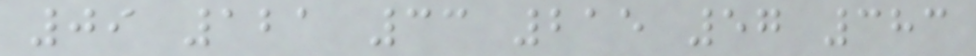09 121 33 215 57 383
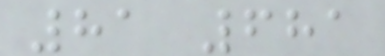81 681
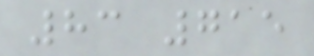83 715
